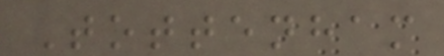Tottenham
